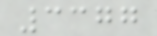3377
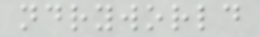ndryworld
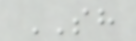SH
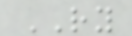RY
